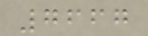7667
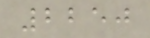2250
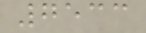7533
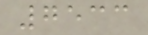7533
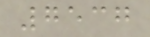7537
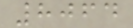8064
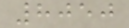8050
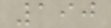190
